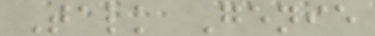Talk Genie
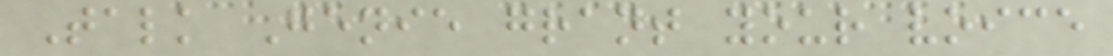Talk Genie grant your voice
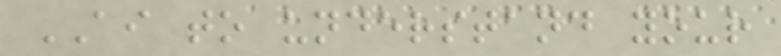AI to understand your
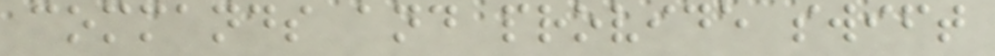commands and provide swift
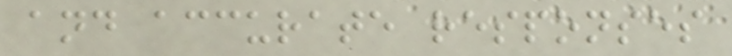and accurate responses
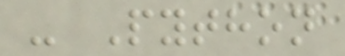- Python
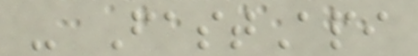- FastApi
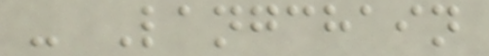- Langchain
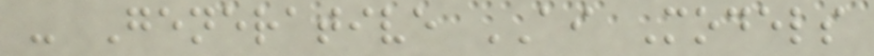- Generative AI Models
